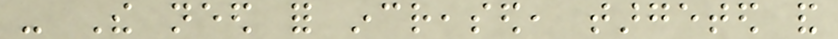- The need for increased, targeted and
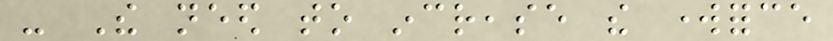- The need to increase the workforce
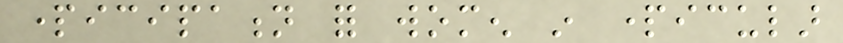participation for women in particular
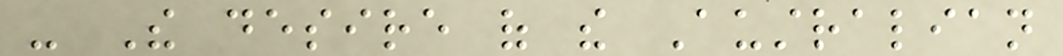- The desire of the Australian
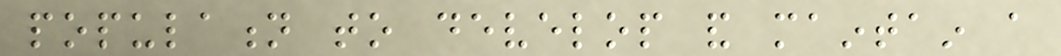population to develop and maintain a
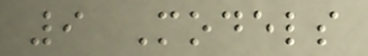9 Models
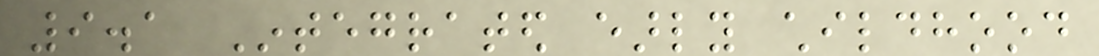9.1 Integrated early childhood
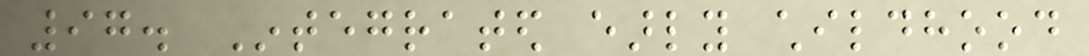97. Integrated early childhood
